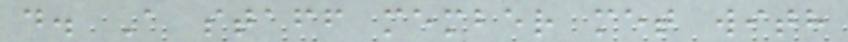d. A staff member met with
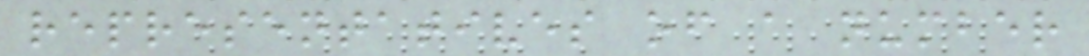representatives of a number
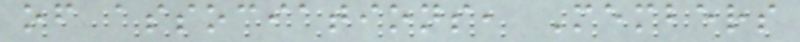of associations, Members
